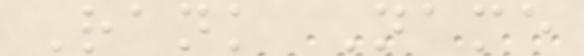Rank Name
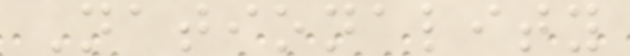Nationality
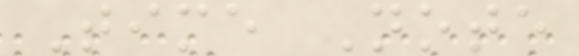Time Note
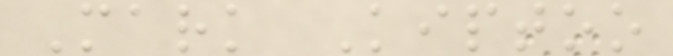Mark Kiptoo
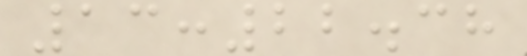13:22.38
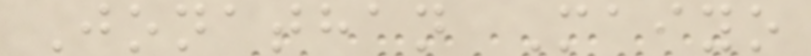Jonathan Maiyo
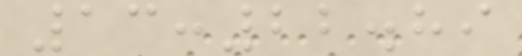13:22.89
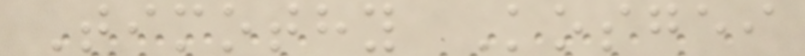Timothy Kosgei
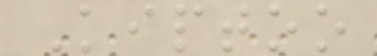Kiptoo
